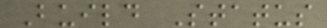Build Status
